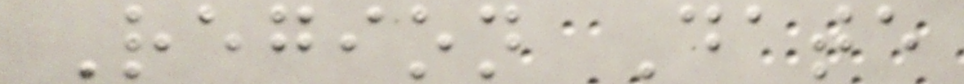Region Date
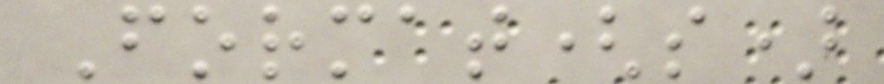Format(s)
